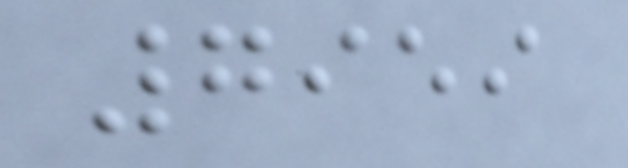7959
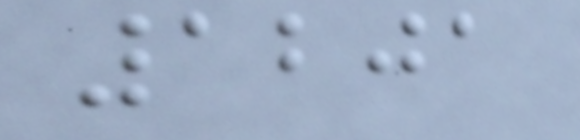1201
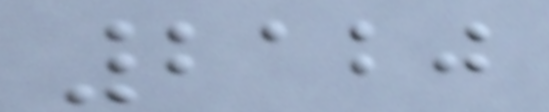2120
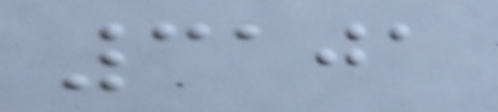3101
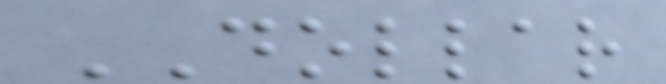DOLLAR
